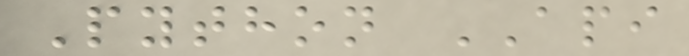Python API
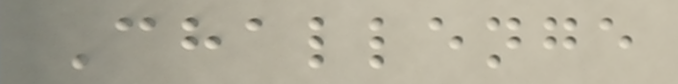Challenge
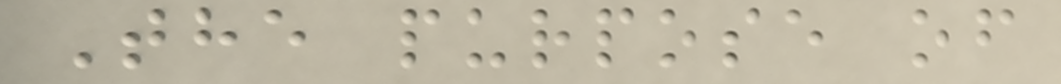The purpose of
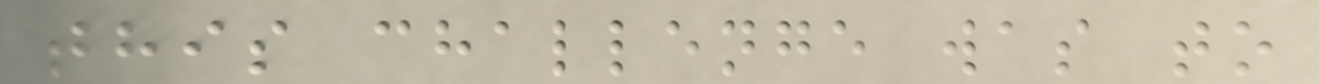this challenge was to
